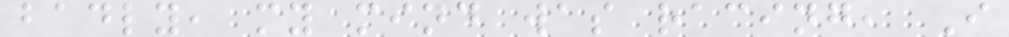badly, my mind was racing, I
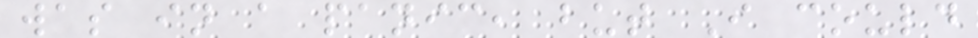was in a panic, but I could
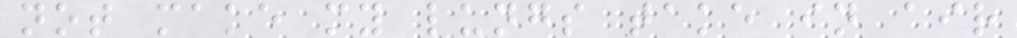not make my lungs take in air
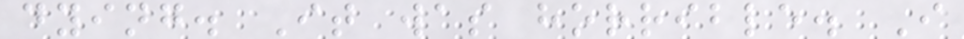dying. It was horrible. I
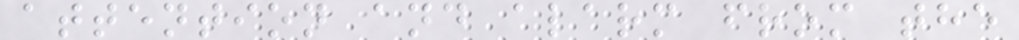attention and alarm from the
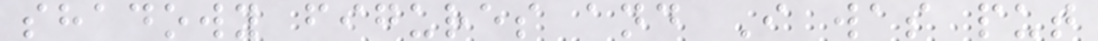shadowy figures and I was put
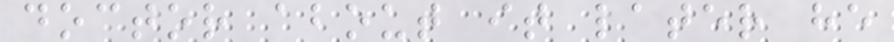doctor about it later he
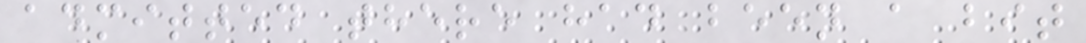admitted there had been a bit
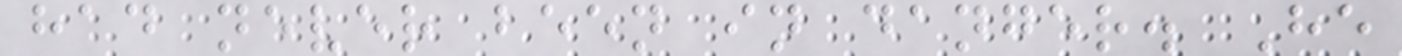had never been in danger. He
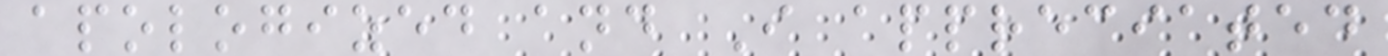apologized and I appreciated
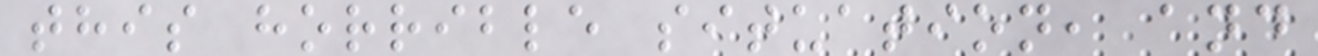this horrible situation, and
